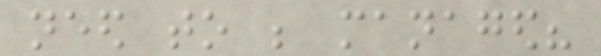need to be managed?
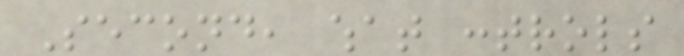Second, what controls
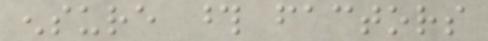ensure those factors
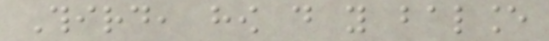Third, how do you balance
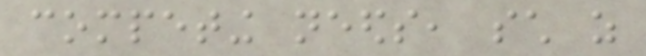competing needs, such as
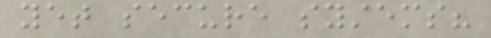yet secure systems?
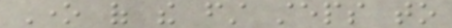One of the first steps to
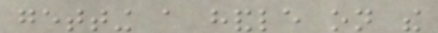getting a handle on the
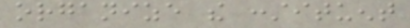organize the constituent
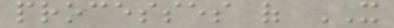processes of IT
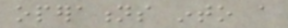operations into a
